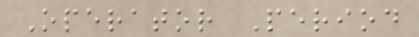Operator Period
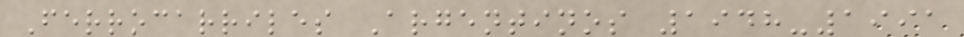Ferrocarriles Argentinos 1948-1991
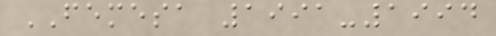FEMESA 1991-1994
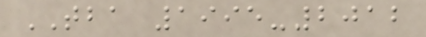TBA 1995-2012
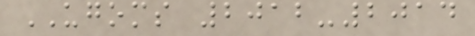UGOMS 2012-2014
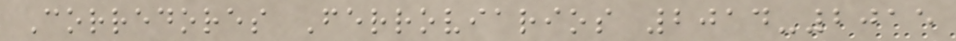Corredores Ferroviarios 2014-2015
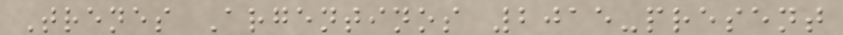Trenes Argentinos 2015-present
